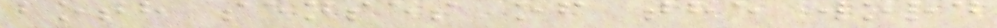both senses of the word
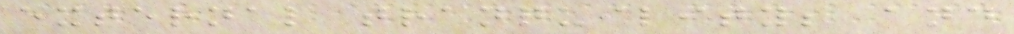external tranquility; and
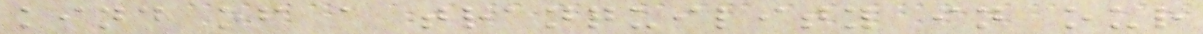kind of a tranquility in our
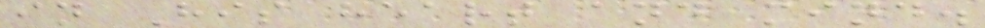in His heart and mind.
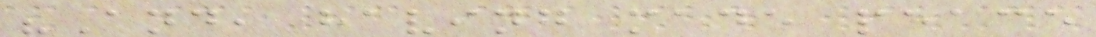"And, having made peace
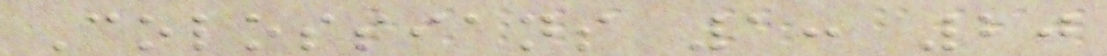Colossians 1: 20
